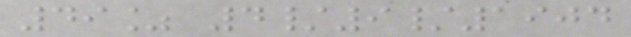49% 4/9/1904
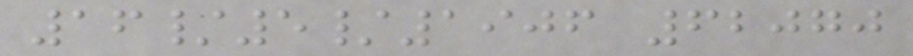16/5/1906 62070
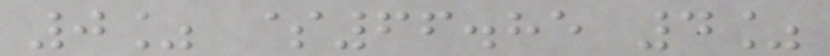0% $66.85 4%
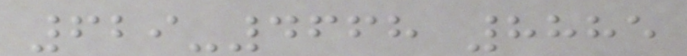629-4668 8885
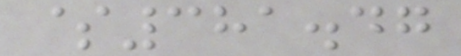$381.47
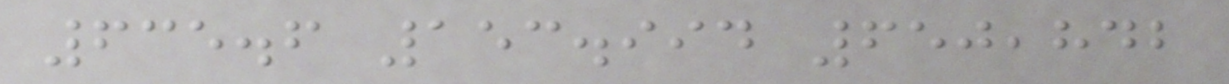635.6 153.994 650,842
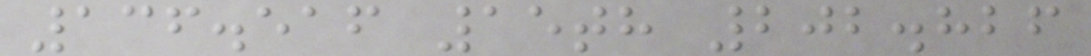136.516 15th 202.826
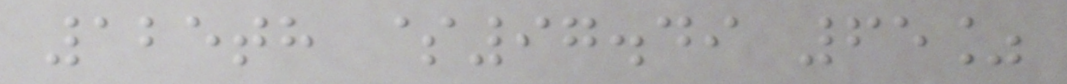125th $97.49 65%
